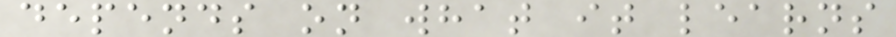depends on what it learns
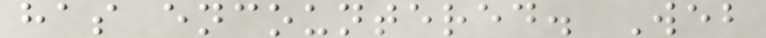has encountered. Web
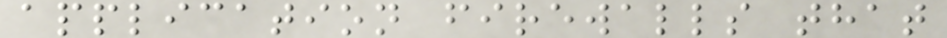application firewalls that
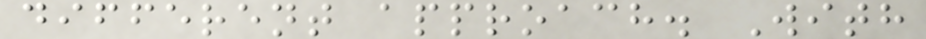different approach. With
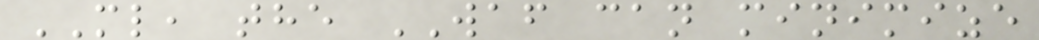ML, the WAF can minimize
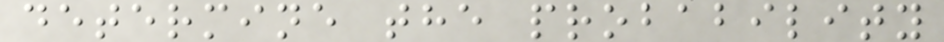determine the probability
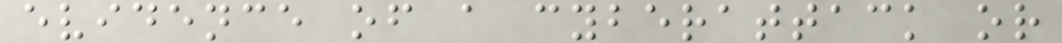evidence of a cyberattack or
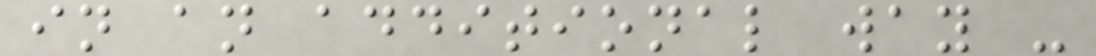in an additional way -
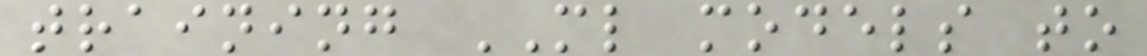training ML models to
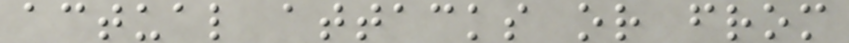actual attacks or from
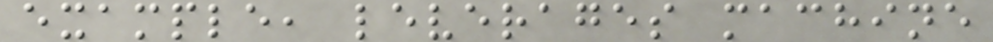example, leverages machine
